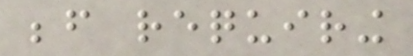before requiring
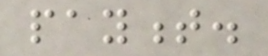payment.
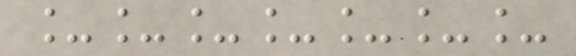_______
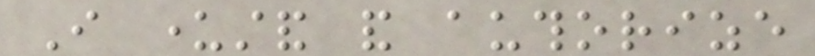I understand and authorize
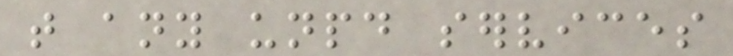that any unpaid services
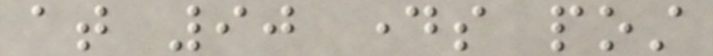at 90 days post
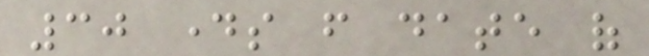30 days from date of
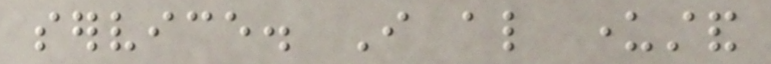service. I also understand
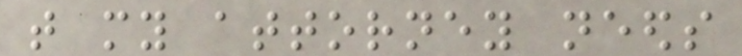that my attorney needs
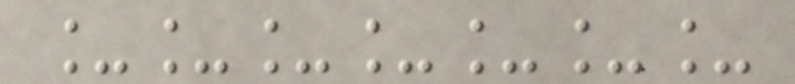_______
